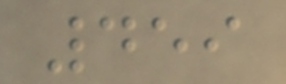459
